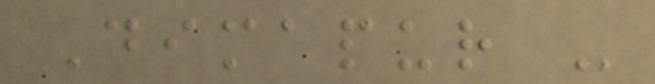Dimapur -
